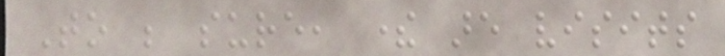To be sure, there are visits
